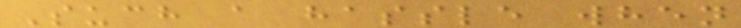Such a hassle when
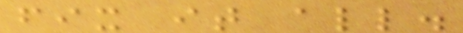fix it all.
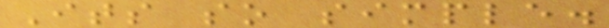Its so simple.
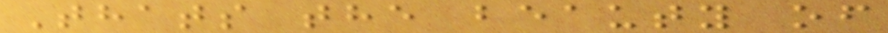Thats the beauty of
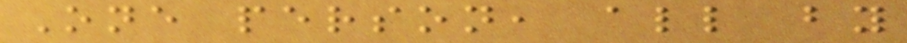One person, all by
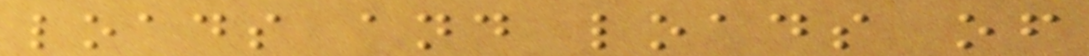loads and loads of
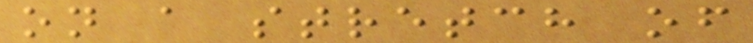on a stretch of
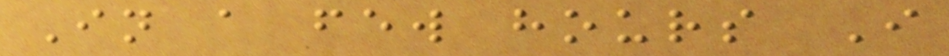In a few hours I
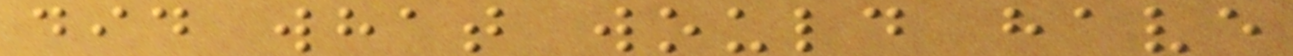did what would have
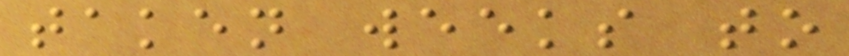taken weeks to
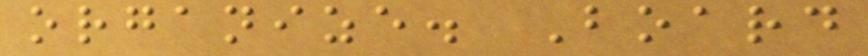organize. Board
